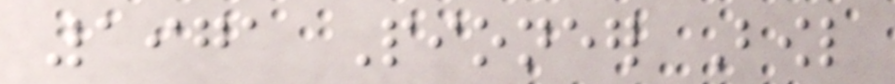1971 Pioneer Bowl
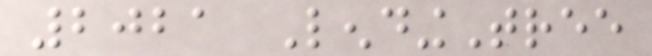2021 LendingTree
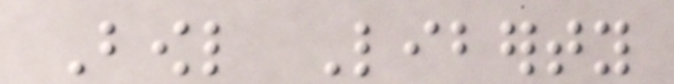Bowl Liberty
